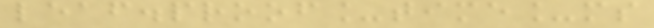leaf.proof_time_ms
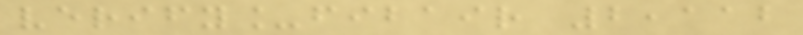verify_fibair 2,112
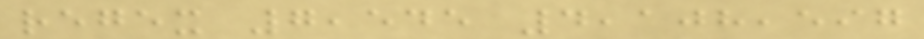regex 7,545 4,108,597
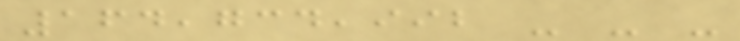164,734,992 - - -
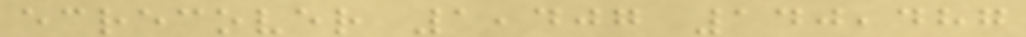ecrecover 1,407 140,487
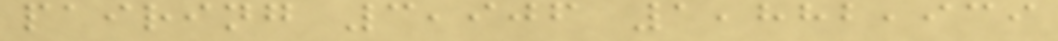pairing 3,906 1,882,939
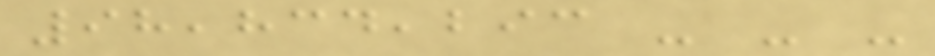98,834,293 - - -
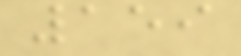159
